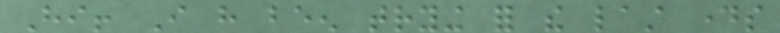Hi! I have been trying for the last days
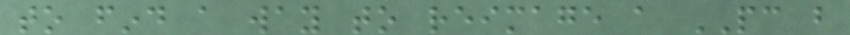to find a way to reimage a PC but
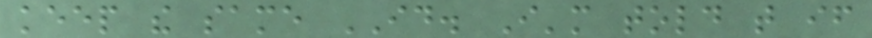keep the same ID. I'm told that if
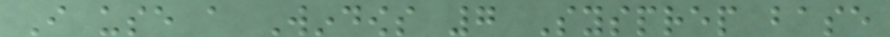I use a Windows 7 Sysprep base
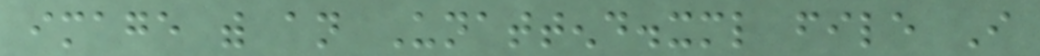image with an Unattend.xml file I
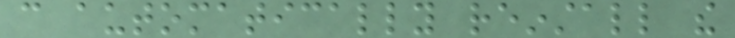can automatically reinstall the
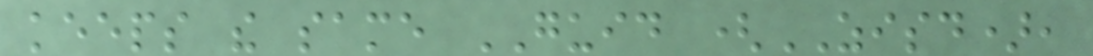keeps the same GUID (ZISD),
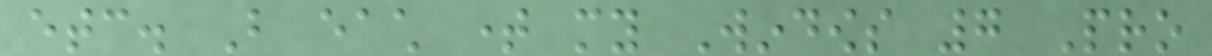etc. But each time my Windows 7 Pro
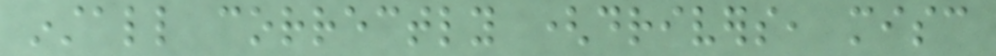install correctly (drivers, misc
